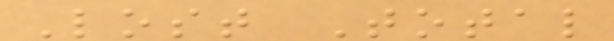Lost Total
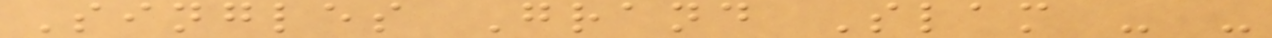Singles Grand Slam - -
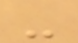-
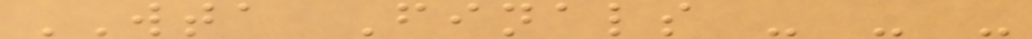WTA Finals - - -
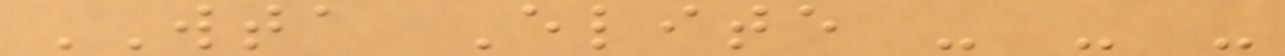WTA Elite - - -
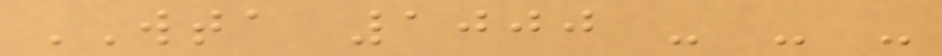WTA 1000 - - -
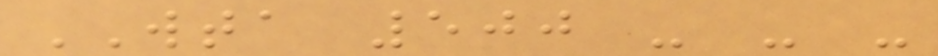WTA 500 - - -
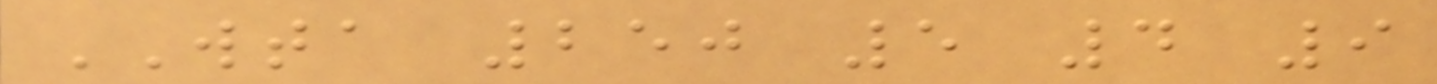WTA 250 5 4 9
